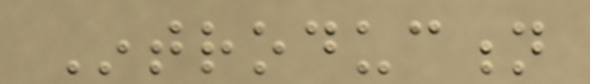Introduction
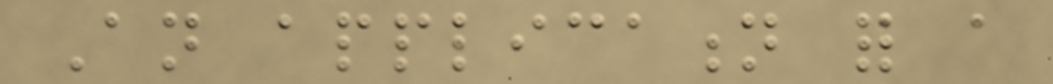An application for a
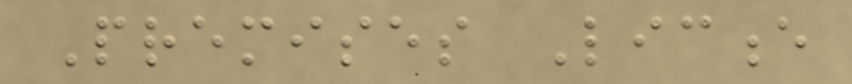Premises Licence
